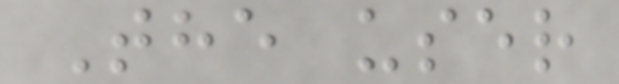The user
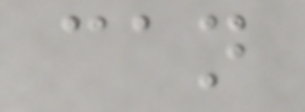can
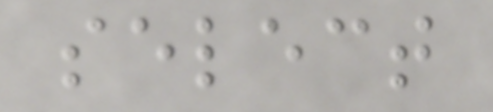select
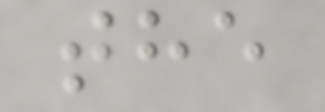the
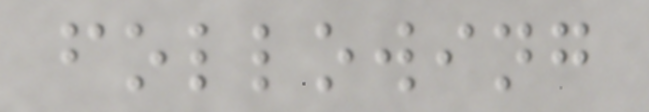following
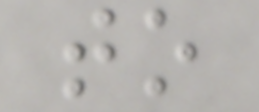to
